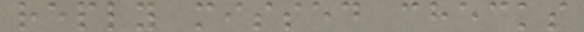reply missed checks
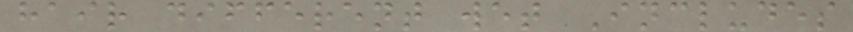hair different wet Includes
